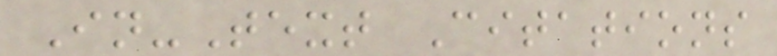In-Text Citations
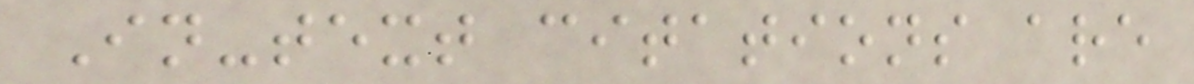In-text citations are
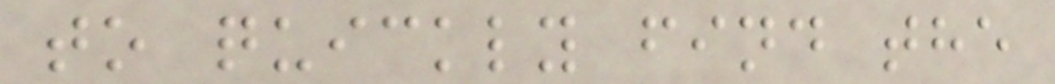to quickly find the
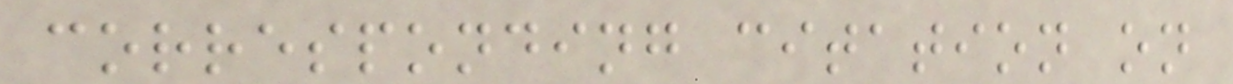corresponding citation on
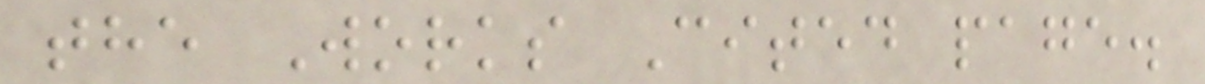the Works Cited page.
